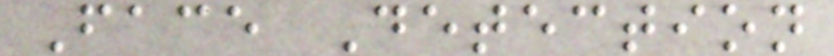Face Detection
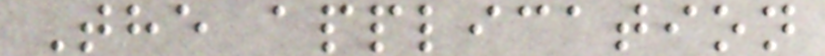The application
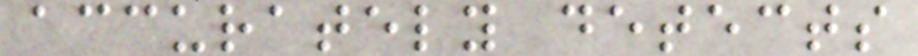accurately detects
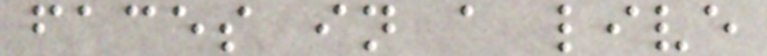faces in a live
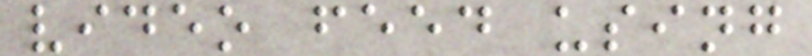video feed using
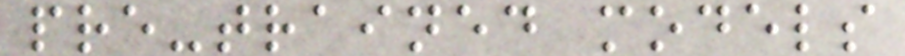pre-trained models
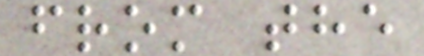from the
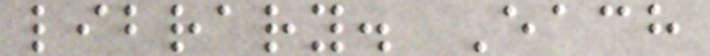library. Each
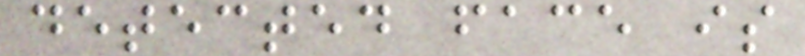detected face is
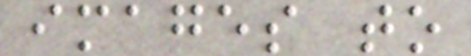images to
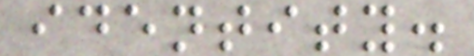identity.
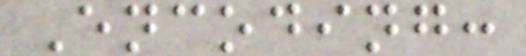Encoding:
